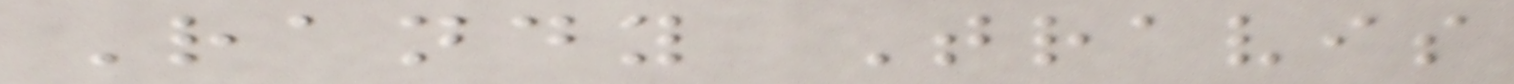Randy Travis
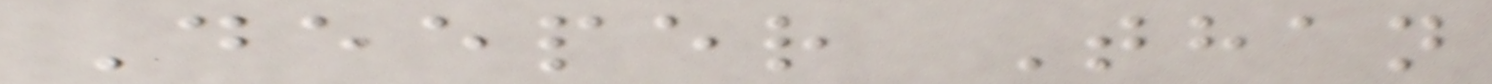Deeper Than
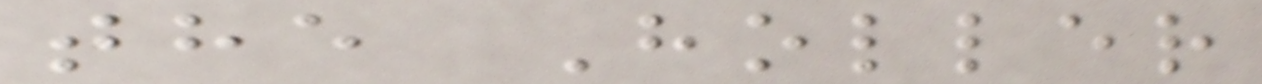the Holler
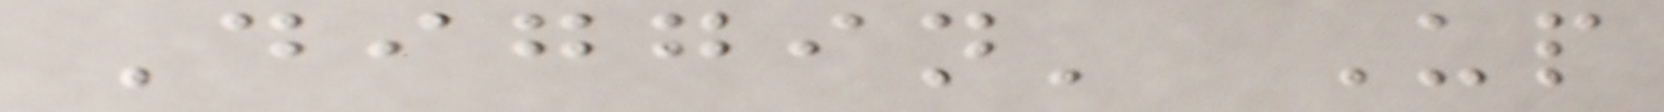Diggin' Up
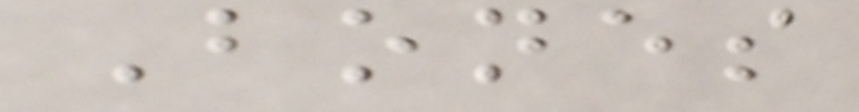Bones
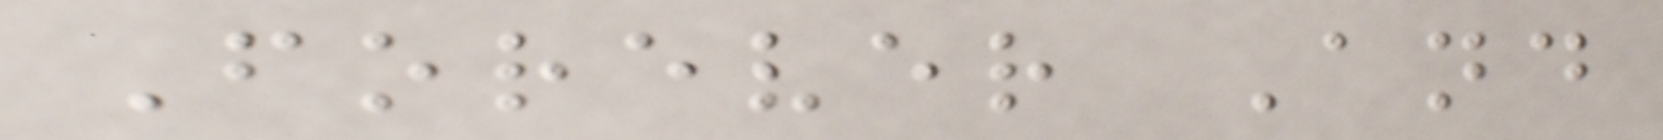Forever And
